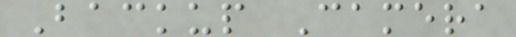Backup Camera
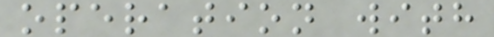operation with
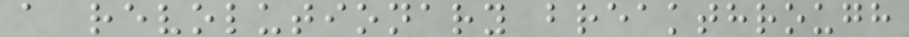a revolutionary breakthrough
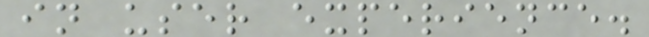in user experience.
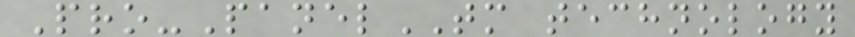Pro-PanelTM technology
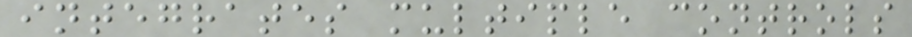integrates multiple controls
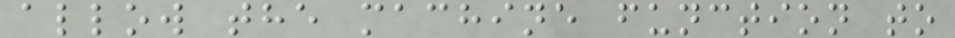allow the machine function to
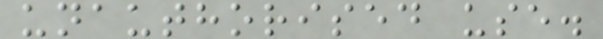unauthorised use.
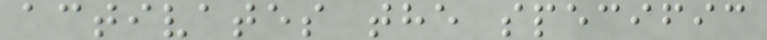activates the specific
